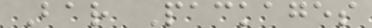Bar Packages
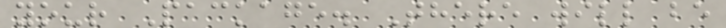your Package. There will be
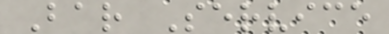Bar Service
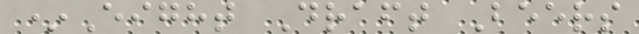*Eight Draft Beers
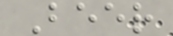Beer
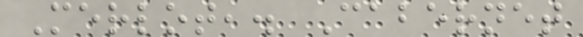Merlot,. Cabernet
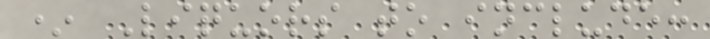* Liquors to include:
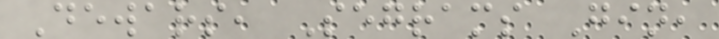Dewars, Segrams Gin,
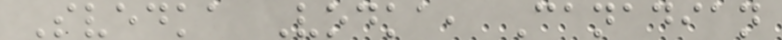Svedka Vodka, Canadian
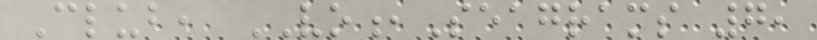Club, VO,Seagrams 7,
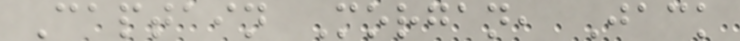Captain Morgan, Jack
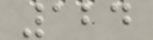124
